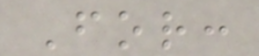For:
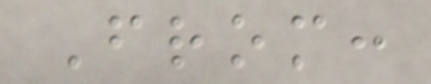From:
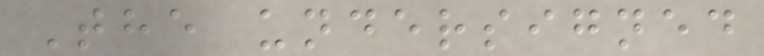The undersigned
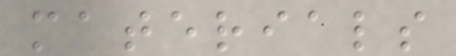materials
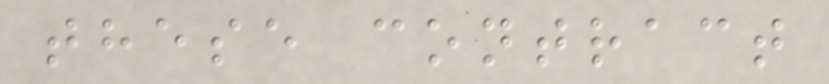these contract
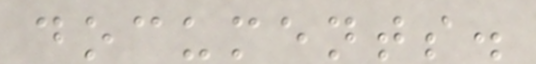documents.
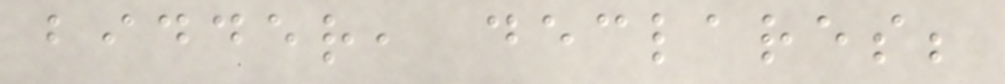bidder, declares;
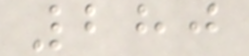280
